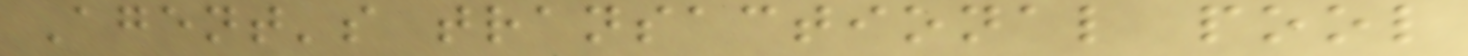Agent's transactional pool
